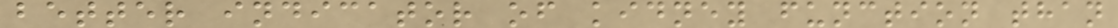better indicator of kidney function than
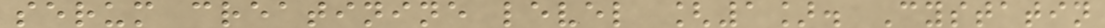serum creatinine level [1]. Cystatin
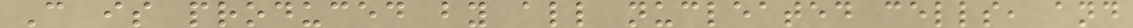C is produced by all nucleated cells, and
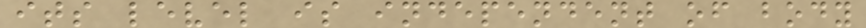its level is independent of body
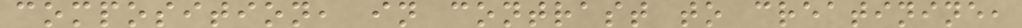composition, in contrast to creatinine,
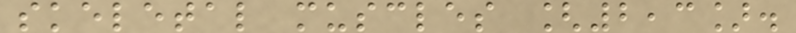skeletal muscles [2,3].
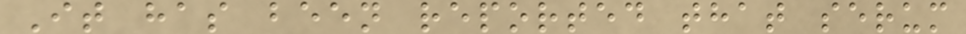It has been reported that serum
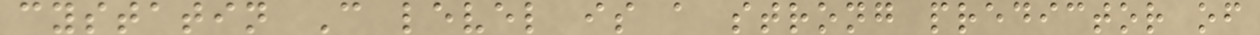cystatin C level is a strong predictor of
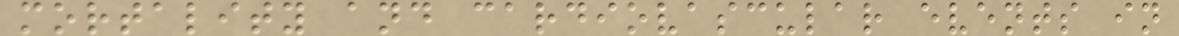mortality and cardiovascular events in
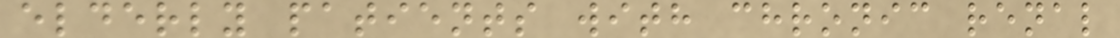elderly patients with chronic renal
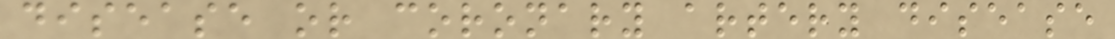disease or coronary artery disease
